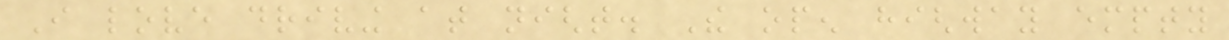I love driving at night. The open highway empty
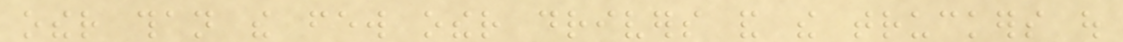other than the few other drivers and the truckers out
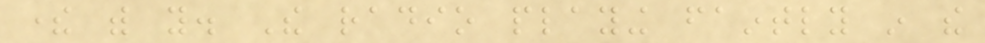there with you. The radio playing faintly in the
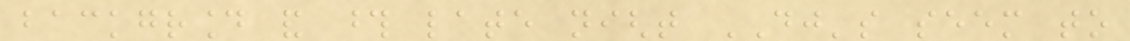background and those late night DJ's seem to
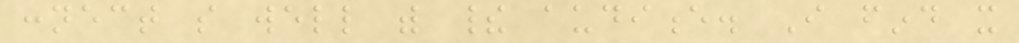connect so well with their audience. I find it
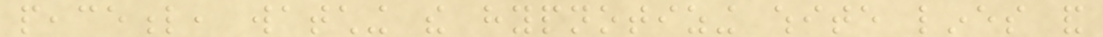peaceful, watching the hypnotizing white lines and
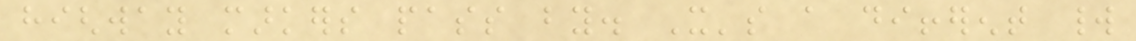highway markers pass by. It's a different world
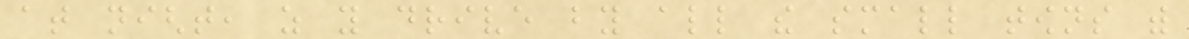at night, as you drive by all the small towns with
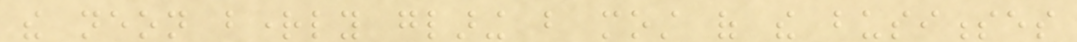the neon brightly glaring but most of the businesses
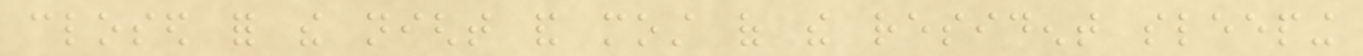closed for the night and most of the resident sleeping
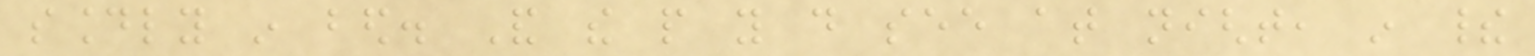soundly in bed. And the people you do see at night, in their
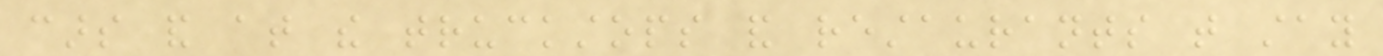cars and at the truckstops and restaurants that stay
